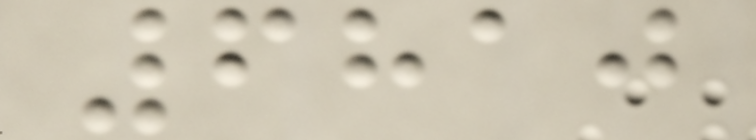6810
